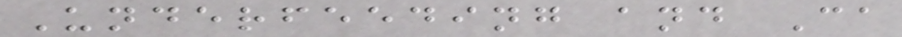Underfeeding and Ca
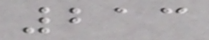213
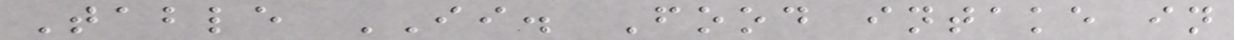Table II. Food intake in
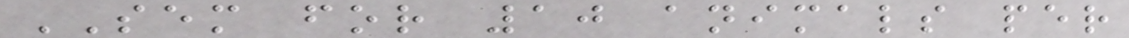SEM for 10 animals per
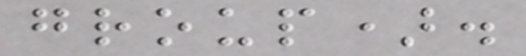group).
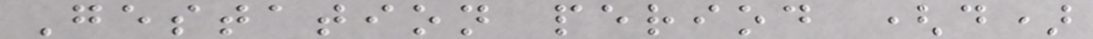Gestation period (d)
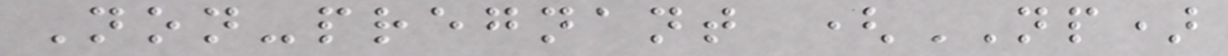Non-pregnant (NP)
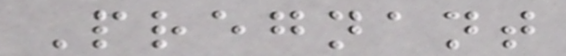Pregnant
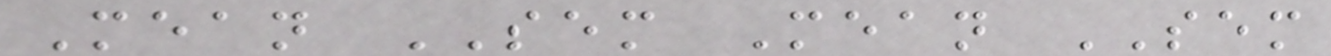Mean SEM Mean SEM
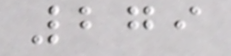279
